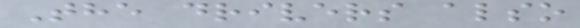The drivers also
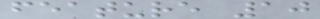feature 10
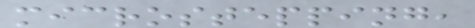microstepping,
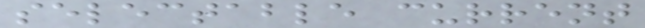selectable current
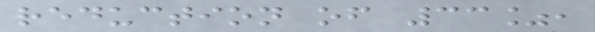reduction of 33%,
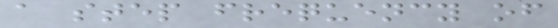a step frequency of
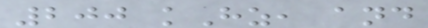200 kHz, and
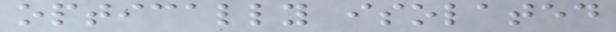optically isolated
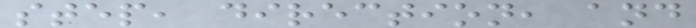step, direction, and
